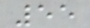55
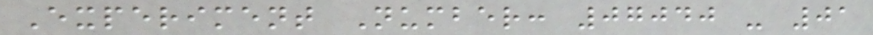Experiment Number: 07040 - 01
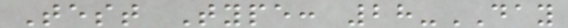Test Type: 28-DAY
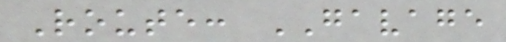Route: GAVAGE
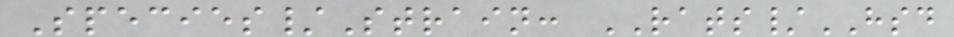Species/Strain: RATS/HSD
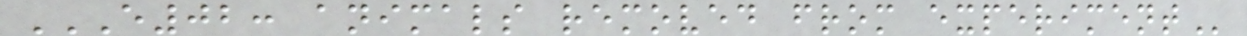E02: ANIMALS REMOVED FROM EXPERIMENT
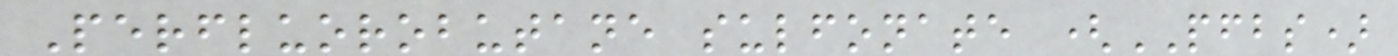Perfluorobutane sulfonate (PFBS)
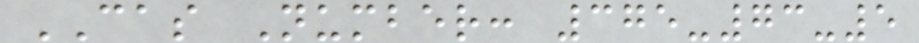CAS Number: 375-73-5
